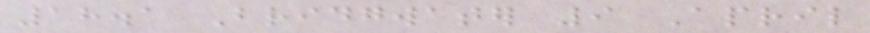18.1 Bridgwater 9 April
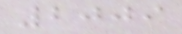2009
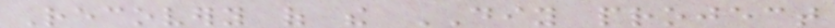Recovery of the DIY project
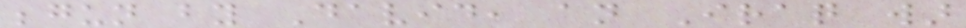begun by David, an Iraq war
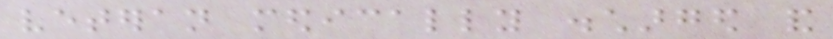veteran medically discharged and
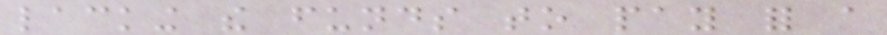lacking the funds to pay for a
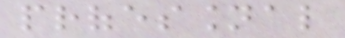professional
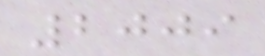2009
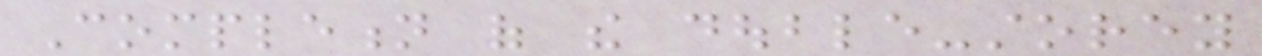Completion of the double-storey
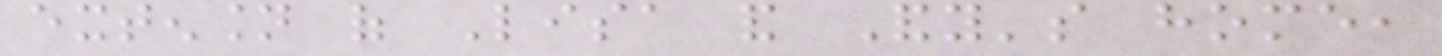extension of Lisa and Andy's home,
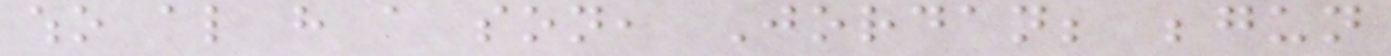who also have a son, Jordan; begun
